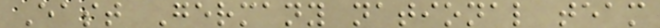East Germany national team
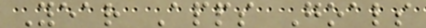Year Apps Goals
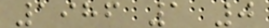1986 1 0
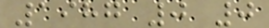1987 0 0
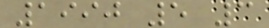1990 5 3
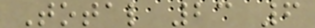Total 23 6
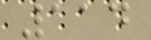114
